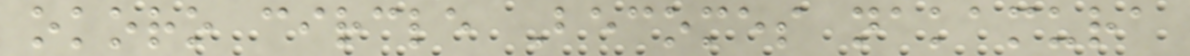okoro circle Becomes nakamura
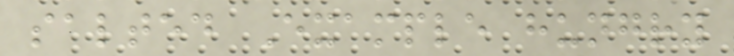salted Example hungry
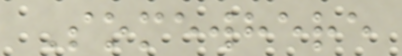Somewhere
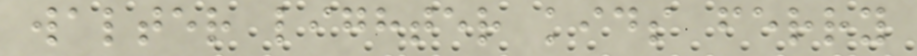walter lighter kids ferry
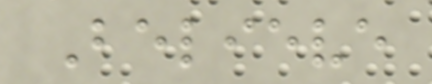Believe
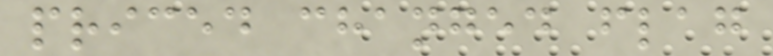priced changed flag
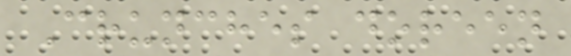Crunches doreen
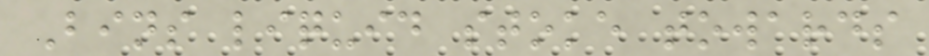Bins liquid stoke towards
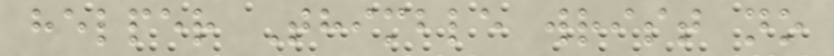helper Thimble wrist no
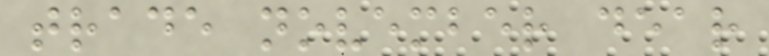trade november dear
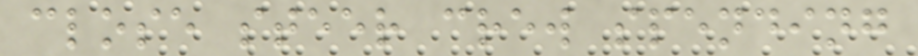close steer crew spending
